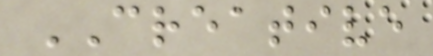CREATIVE
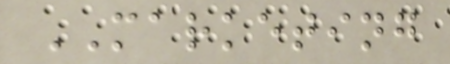MARKETING
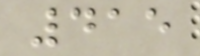415
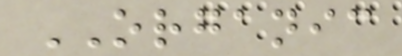ORGANIC
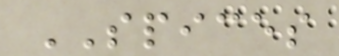SPICES
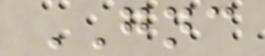GNC
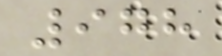978
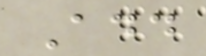Add
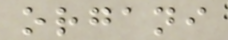organi
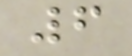6
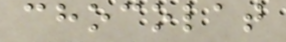chocolat
